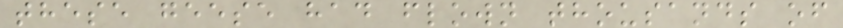these geese had flown thousands of
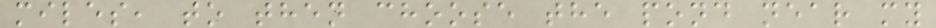miles, to then choose the pond near my
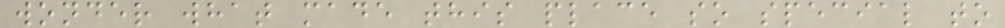wonder what made this place so special to
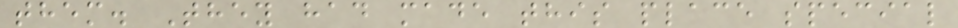them. They had made this place special
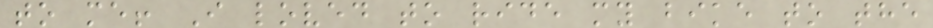to me! I loved to ride my bike to the
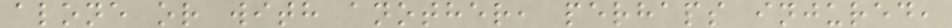alone or with another, perhaps injured,
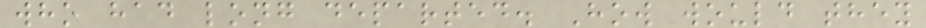who had long departed. How would they
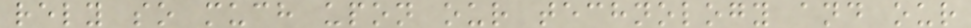rely so much upon our technology and our
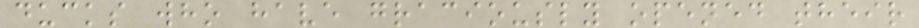ducks who have graciously opened their
